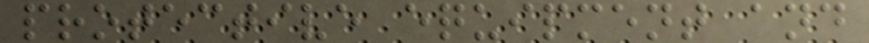protective equipment and
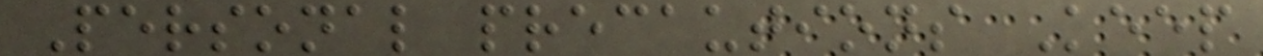Personal precautions Keep
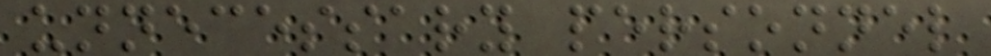unnecessary personnel
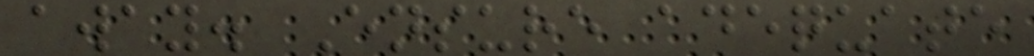away. Ensure adequate
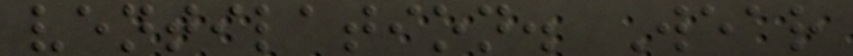ventilation. Wear
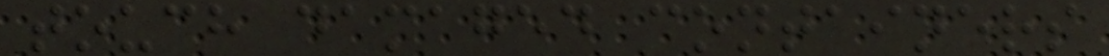touch damaged containers
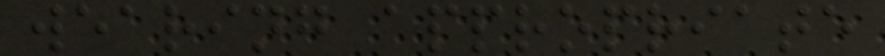wearing appropriate
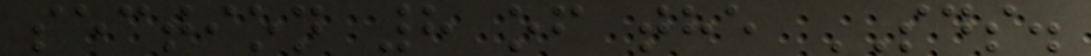section 8 of the SDS.
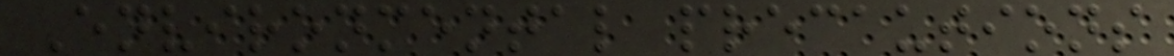Environmental precautions
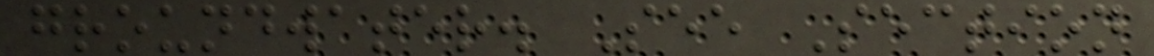groundwater. See Section
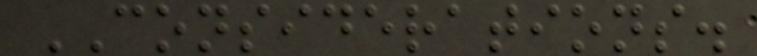CONSIDERATIONS.
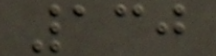130
